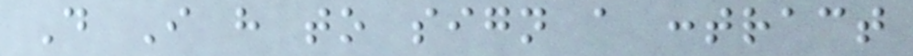Do I have to sign a contract
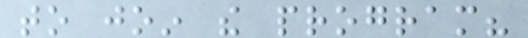to join the program?
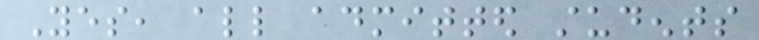Yes, all admitted students
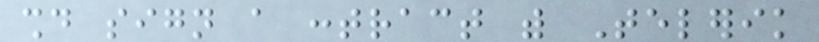should sign a contract with Telerik
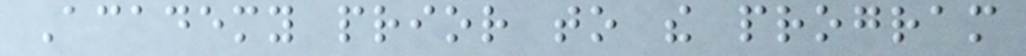Academy prior to the program
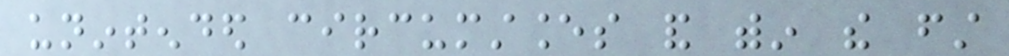unintended circumstances and within the first
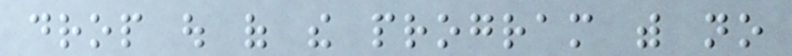drop out of the program with no
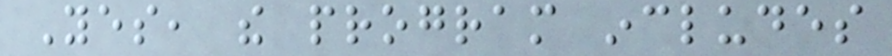Yes, the program includes
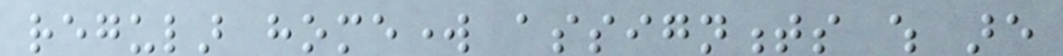regular homework assignments which are
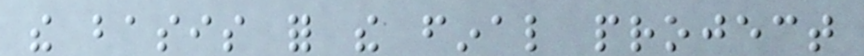the basis for the final project
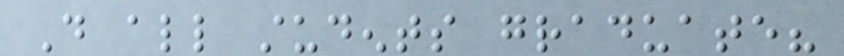Do all students graduate?
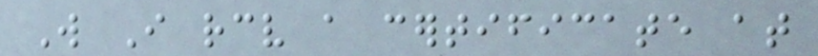Will I receive a certificate at
